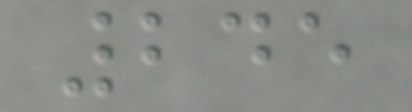245
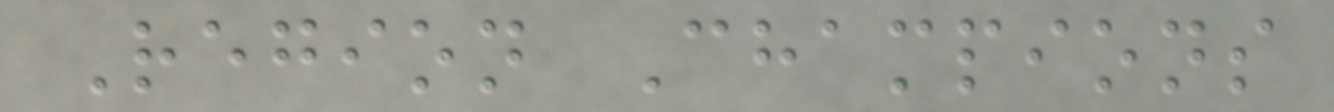Region Champions
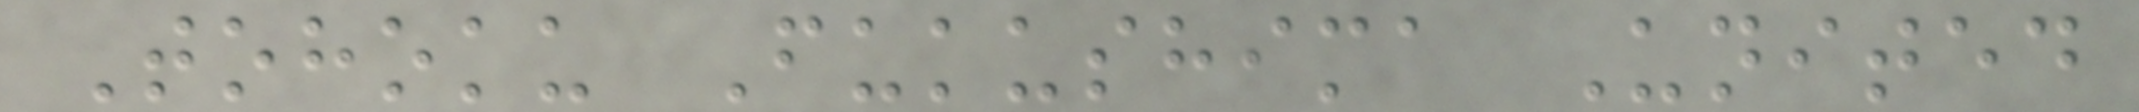Tohoku Fukushima United
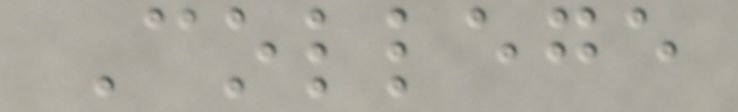College
